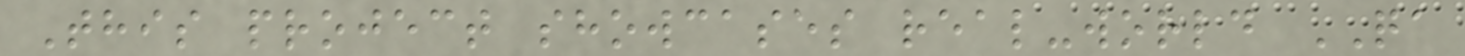This project showcases real-world QA
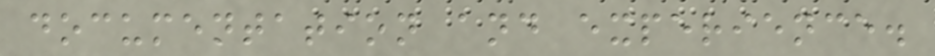documentation and experience.
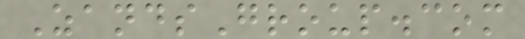ZandsGroup.com
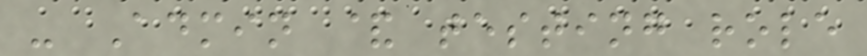- Admin & testing role
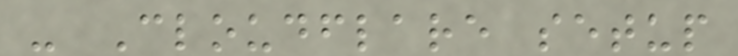- Cloudflare setup
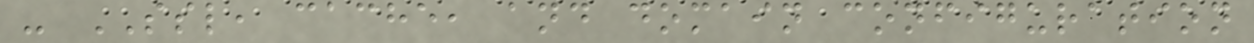- SSL, cache, and domain configuration
